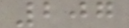207
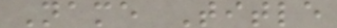Name Title
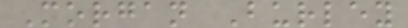Morgan Burley
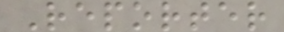Reporter
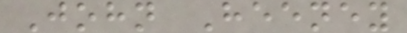John Heeney
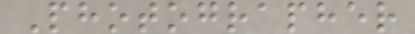Photographer
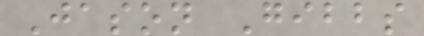Jason Gibbs
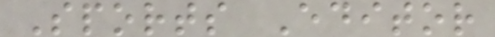Sports Editor
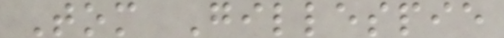Tom Gillespie
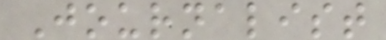Journalist
